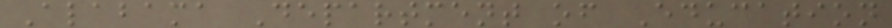Alabama Department of Education
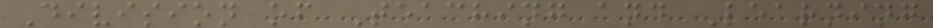Division of Teaching and Learning
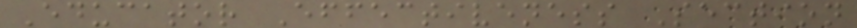Educator Effectiveness Section
